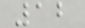12
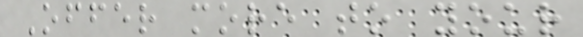Offer more to your
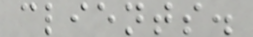clients.
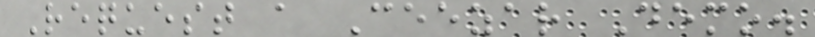Request a Ceezar Demo.
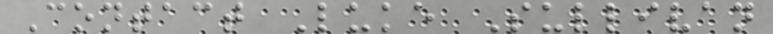Contact Luke Sullivan
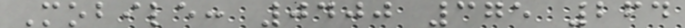Mobile: 0400 375 264
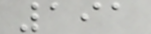191
